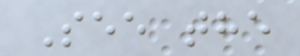See the
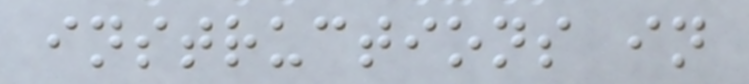instructions in
